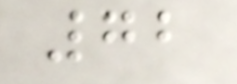72
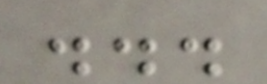...
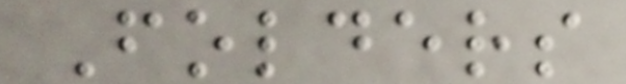Folders
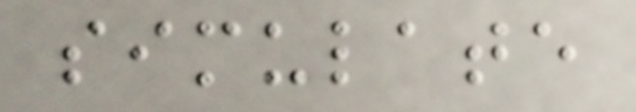simulate
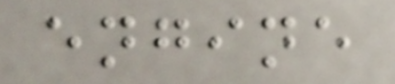engine
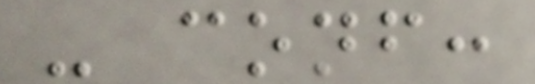- conf:
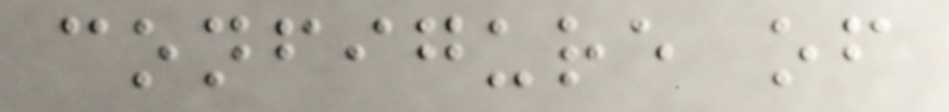configure of
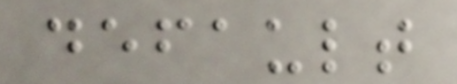default
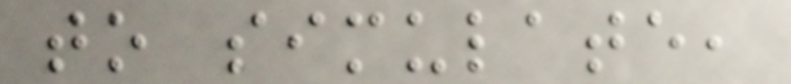to simulate,
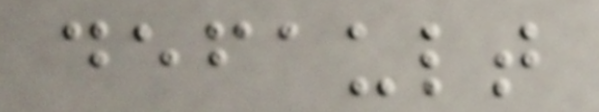default
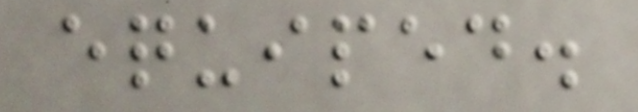equiped.
